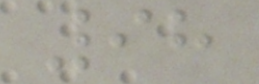98
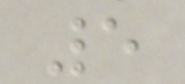5
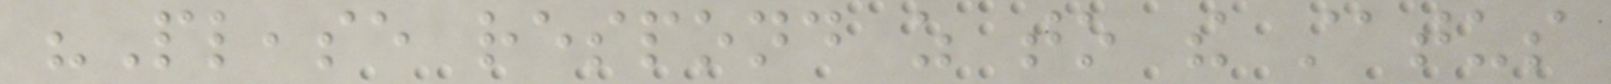"Please respond as to the status
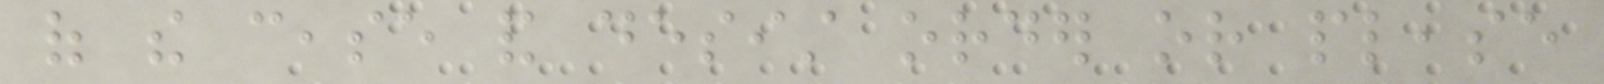of the cease and desist order or please
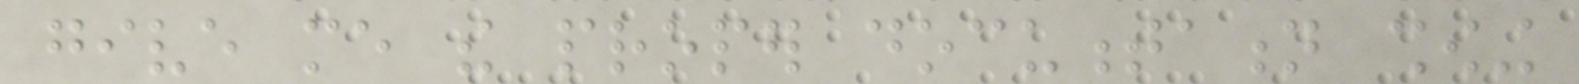give me the proper documentation showing
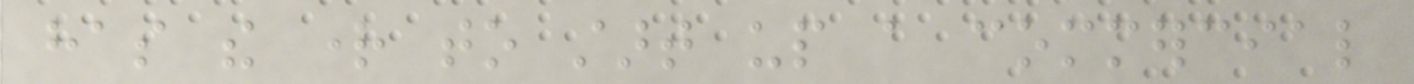has the right to start up a commercial
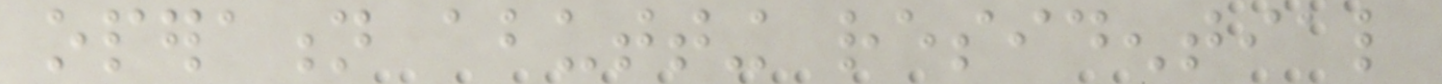operation abutting residential
